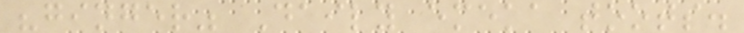"ginger" Daily emeka toots.
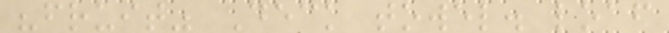"fruit" Deck towel. loaf
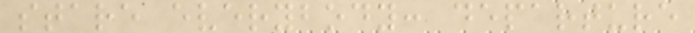stare everybody: departure
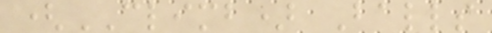(CLIMB) Balls
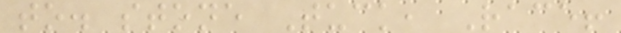to. stone Tuck, Race!
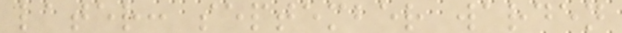later: september warden
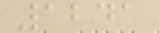1241
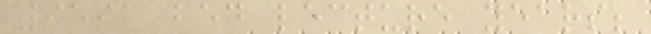9591 bed lecture years;
